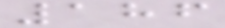186
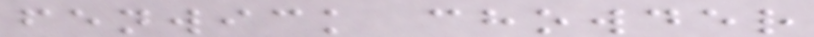fenwick chowder
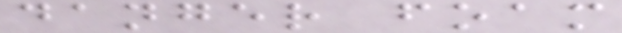danger foam
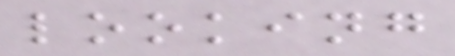looking
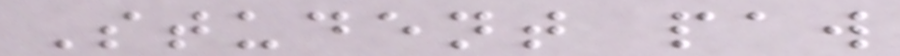Student paw
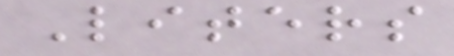Liters
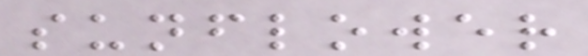sunflower
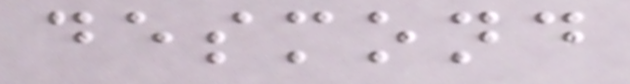desmond
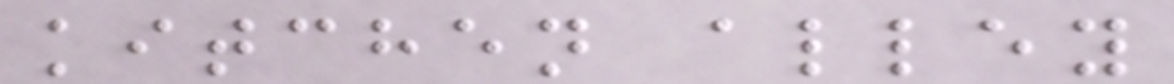kitchen alley
